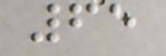65
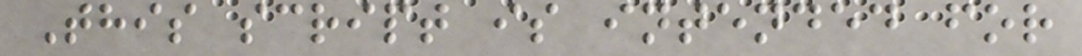This script is intended for
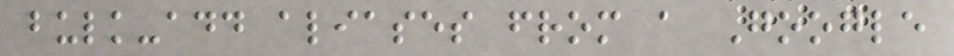bulk-add aliases from a Google
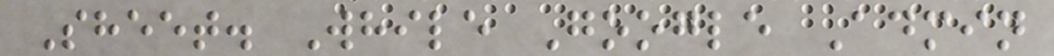Sheet. While Google Admin
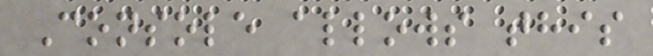Console allows this
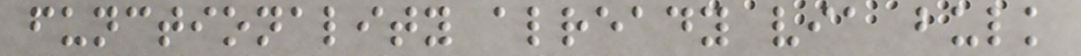functionality already via bulk
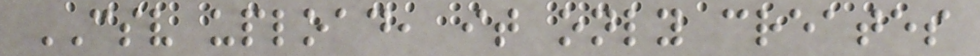CSV upload, it only creates
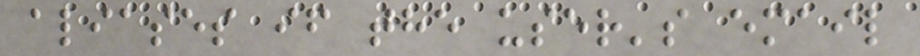aliases if the user's email
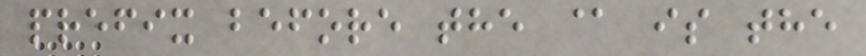prefix before the @ is the
